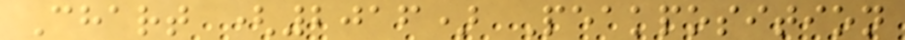Chart (2016) Peakposition
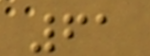61
